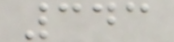343
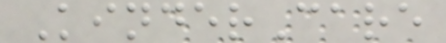KinderCare
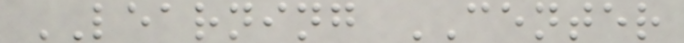LEARNING CENTER
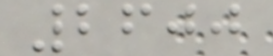2600
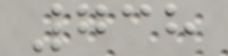738
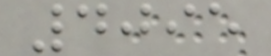4095
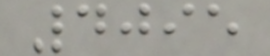4095
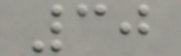30
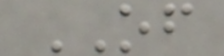OF
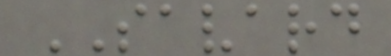SAVARD
